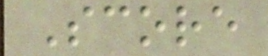Score
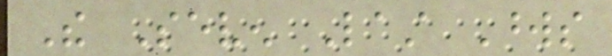The Seven Last Words
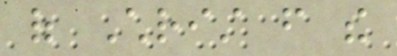of Christ from the
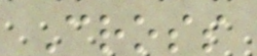Cross
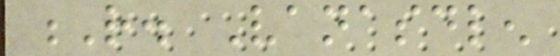R. Vanasdlen
